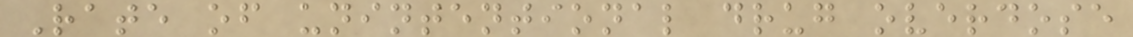Rate of unintentional drug overdose
